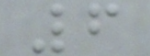6
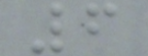6
